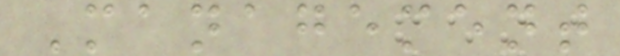Management
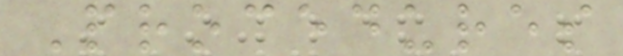Procedures
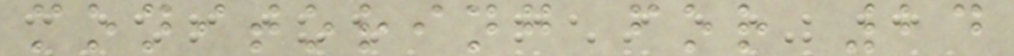monitoring for 24
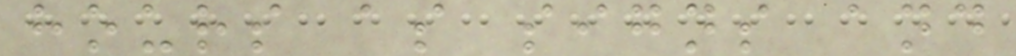hours as signs and
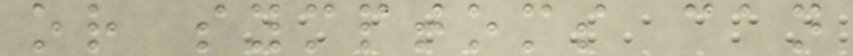or symptoms can
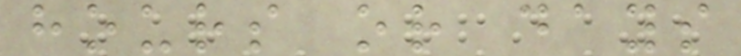hours or days
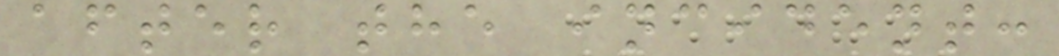after the incident:
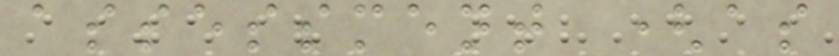assessment (as
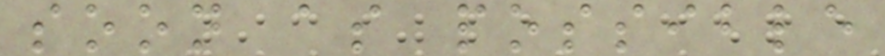soon as possible
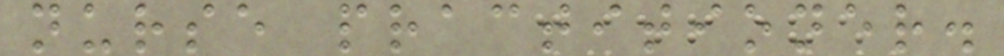nurse practitioner.
